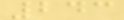243
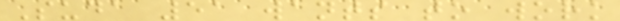Suda 51 wants to work
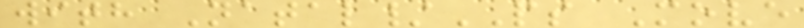with Natal/PS Move
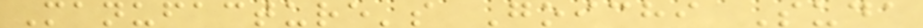Manufacture's Goichi Suda
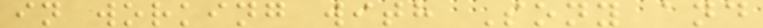in working with Sony and
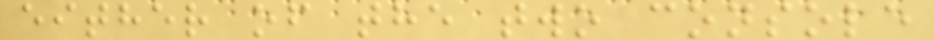either of the two console
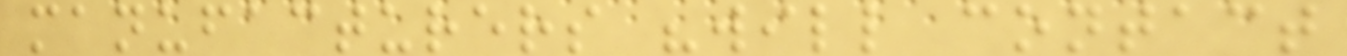manufacturers "will contact
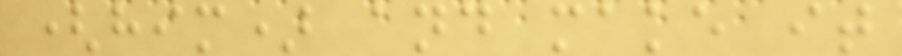(him) and make it
